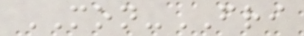MON-FRI
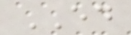ED
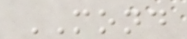MOND
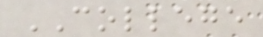COLLEGE
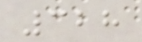328
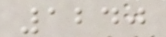1240
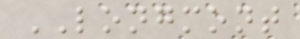LONGMONT
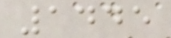1445
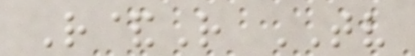R&R TV
